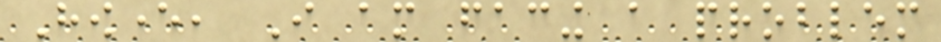However, I am facing a problem
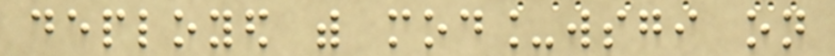deployed with mod_wsgi on
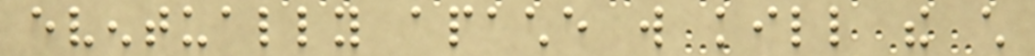eventually apache will kill the child
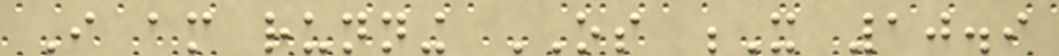I am running OS X 10.9
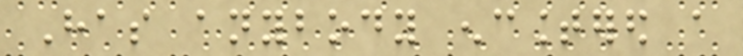Has anybody encountered a
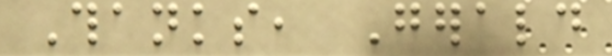Thanks, Gerald
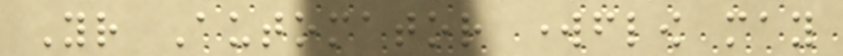Your Automator workflow may
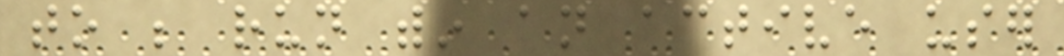to be run within an active user
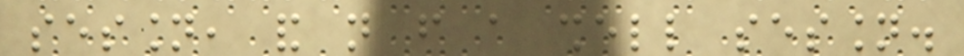session, and not from a shell session.
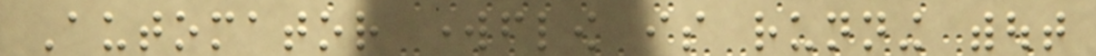Automator workflow is running without
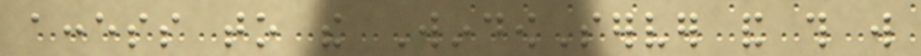access to the WindowServer and this will
